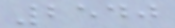2540
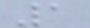1
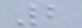2
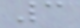3
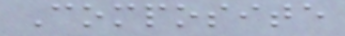Composite
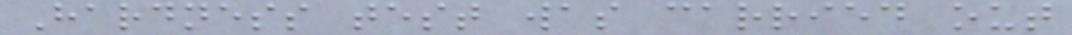Hardness test was carried out
